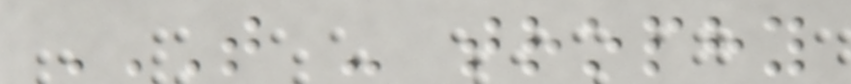T - TROPHY
